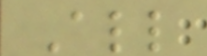All
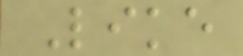Like
